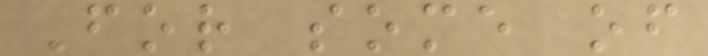For some of
